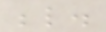below.
